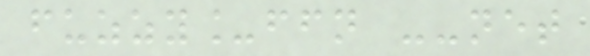fuzzy_ffn --net
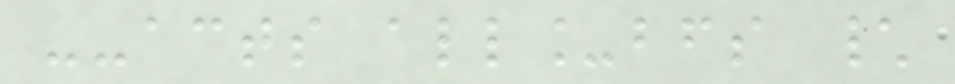--acts all_bfs \
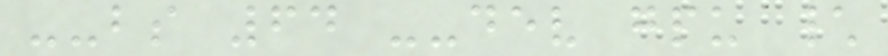--bs 64 --dev gpu \
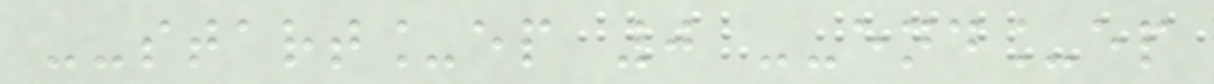--start_ep 0 --end_ep
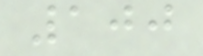100
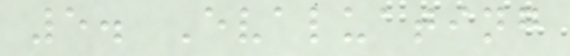5. Evaluating
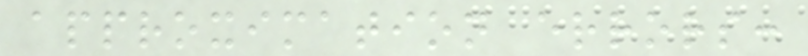approximation errors:
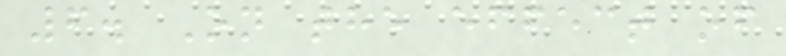6. On the effect of
